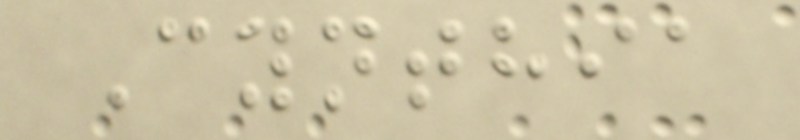Cynthia
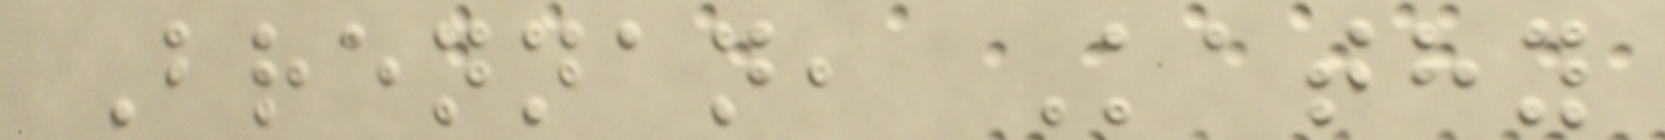Brennan, Kathy
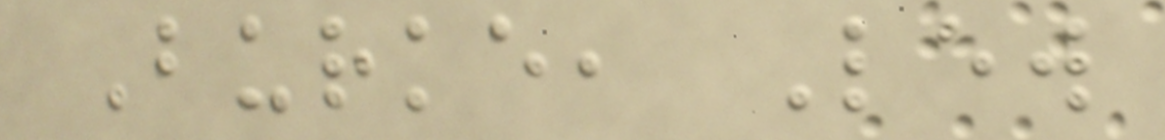Burke, Lew
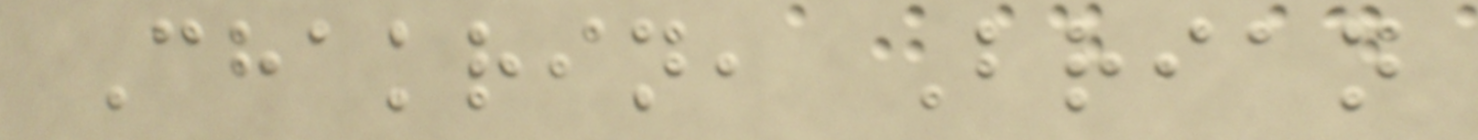Chakrin, Brian
